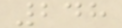248
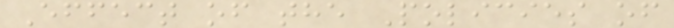Effect of the Policies of
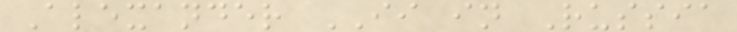Alexander II in Russia
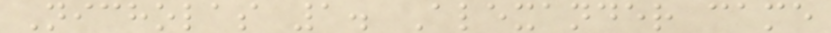Nicholas 1. Alexander came
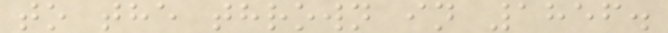to the thrown in 1856.
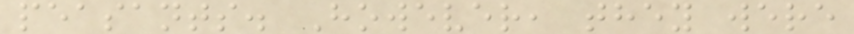peasants. However, they were
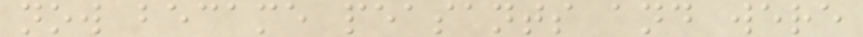now became peasants and were
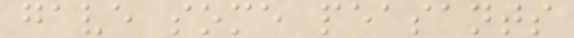gave some peasants
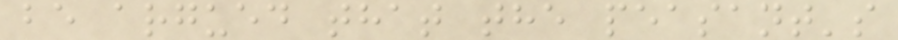be argued that the peasant's
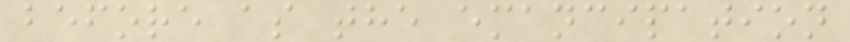before as the emancipation
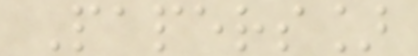Papers]
